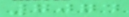7074
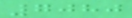7080
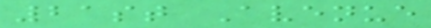21st Avenue
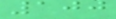100
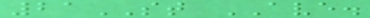21ST AVE.
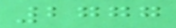2777
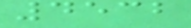4532
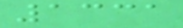1331
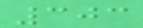303
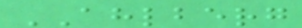AHLBERG
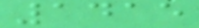1415
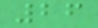26
